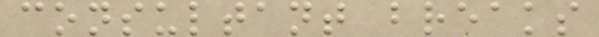consultant breaks
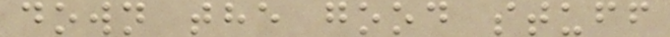down the good stuff
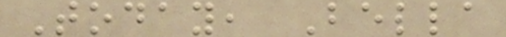Today, Bella
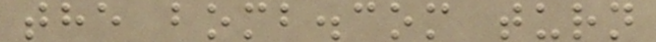the bomb.com turn
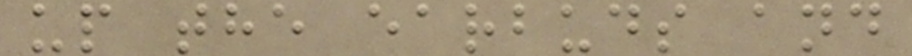up the earbuds and
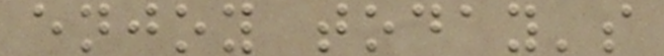enjoy today's
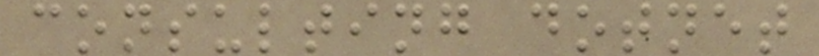consulting dotnet
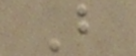B
